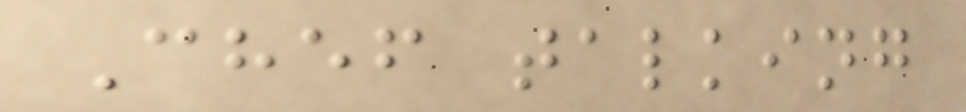Chef talking
